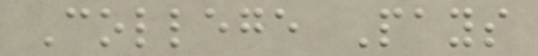College Pays
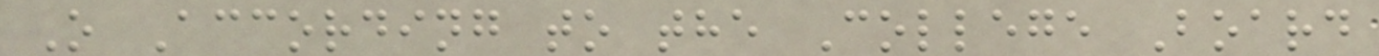O According to the College Board
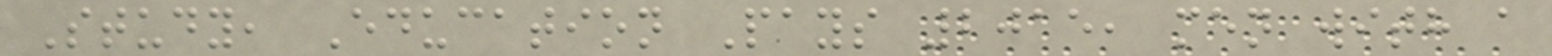Study, Education Pays 2015, men with a
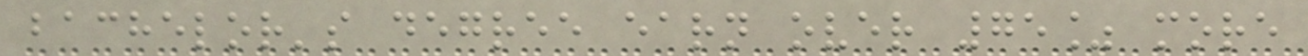bachelor's degree earn over 75% more
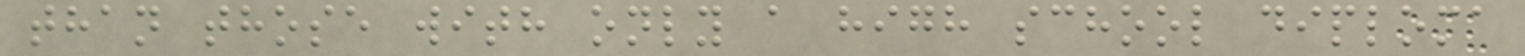than those with only a high school diploma
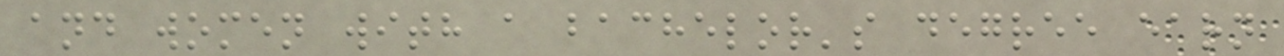and women with a bachelor's degree earn
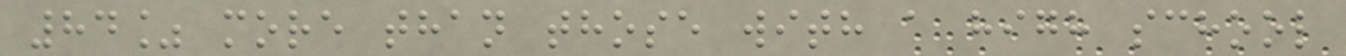84% more than those with a high school
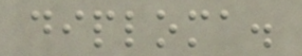diploma.
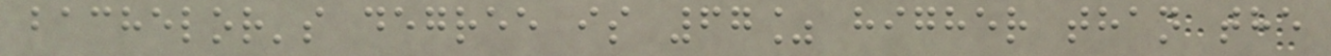bachelor's degree is 67% higher than the
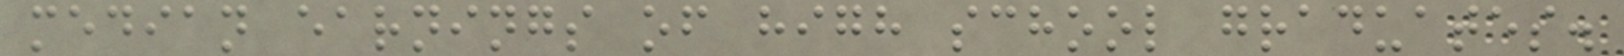median earnings of high school graduates.
